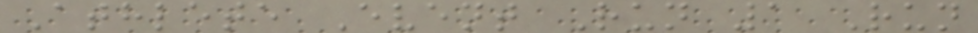Athlete Event Run 1 Run
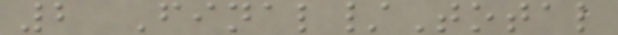2 Final/Total
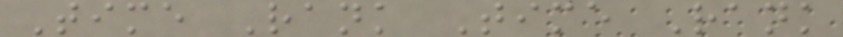Time Rank Time Rank
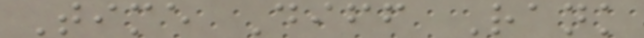Time Diff Rank
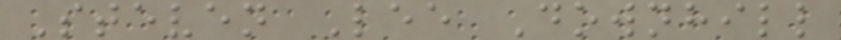Steven Lee Downhill
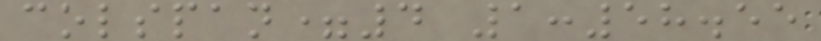colspan=4 1:58.55
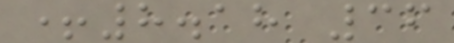+8.18 36
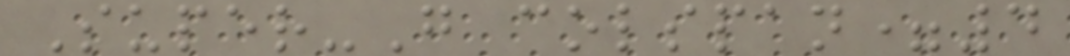Super-G colspan=4
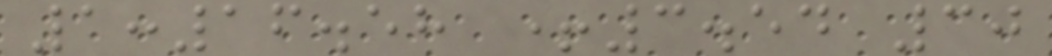1:16.58 +3.54 30
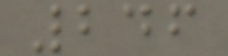246
